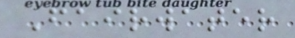Fairwater
